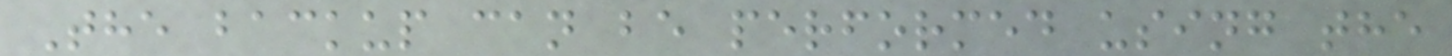The backup can be performed using the
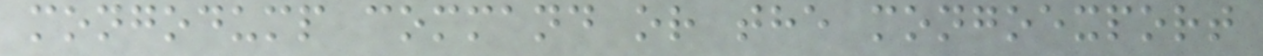mongodump command or the mongoexport
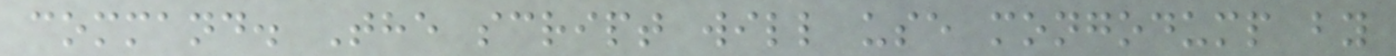command. The script will use mongodump by
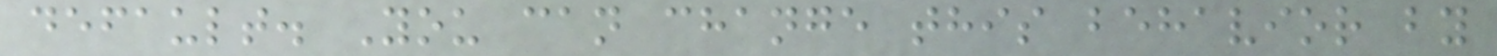default. You can change this behavior by
